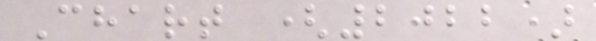Chart (2022)
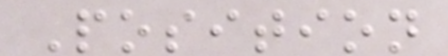Position
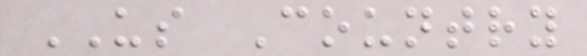US Country
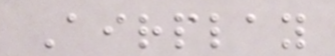Airplay
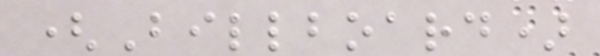(Billboard)
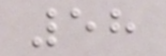58
